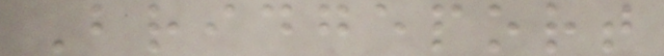Bridgeport
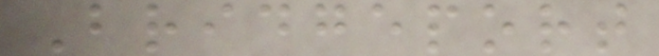Bridgeport
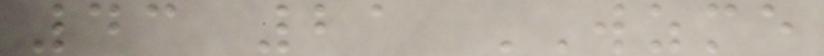43 21 WZME
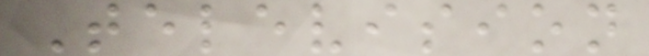Television
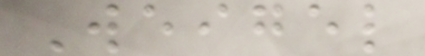Weigel
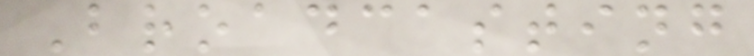Broadcasting
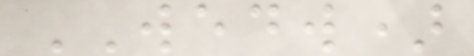WEDW)
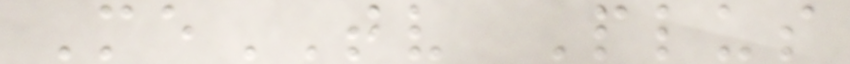MeTV Plus
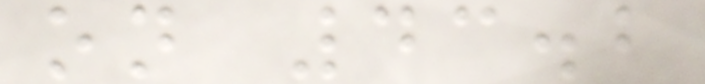on 43.2
